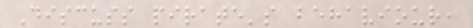Discuss pirate's behaviour,
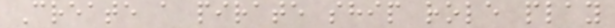Create a pirate ship role play
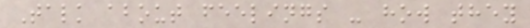Talk about feelings - how they
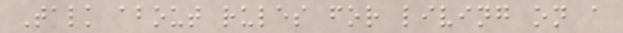Talk about rules for living on a
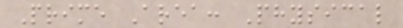Prime Area: Physical
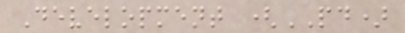Development (PD)
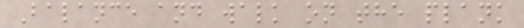Balance and walk on the plank
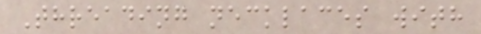Threading necklaces with
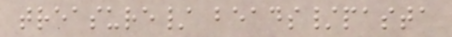treasure/ beads/pasta
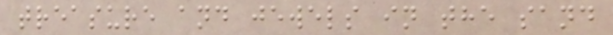treasure and jewels in the sand
